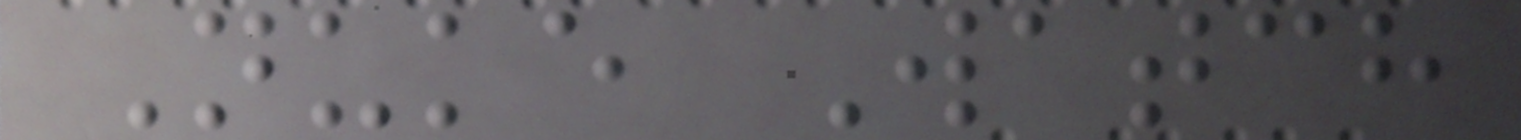Nuke Watch
